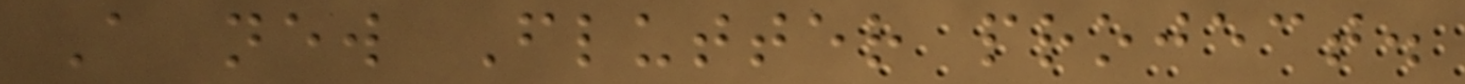A new Flutter project.
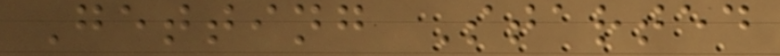Getting Started
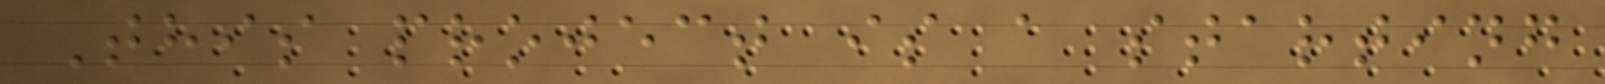This project is a starting
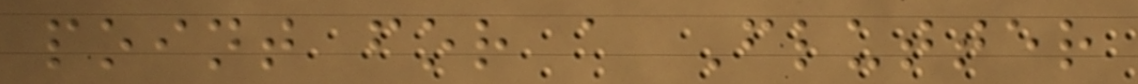point for a Flutter
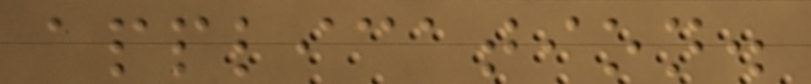application.
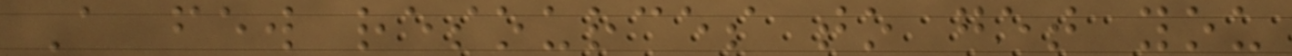A few resources to get you
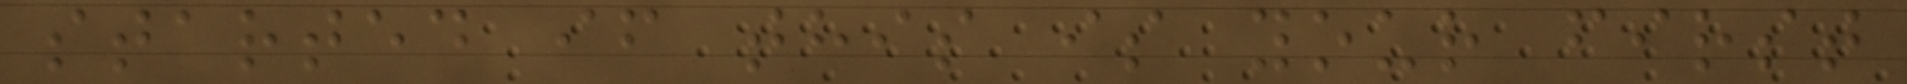started if this is your first
